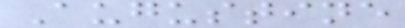Augustine
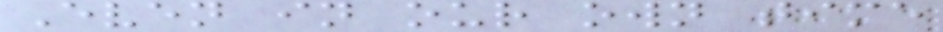Even in our own time
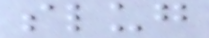slug
